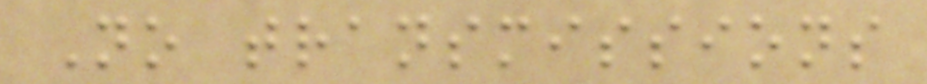No transmissions
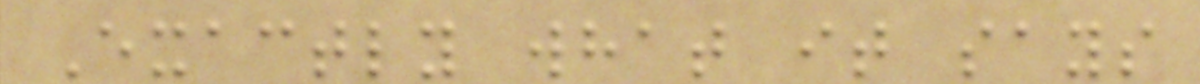Exactly what it says
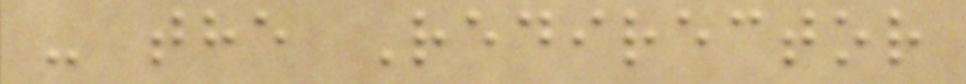- the Redirector
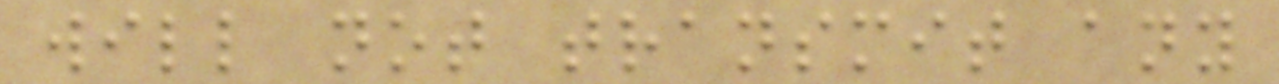will not transmit any
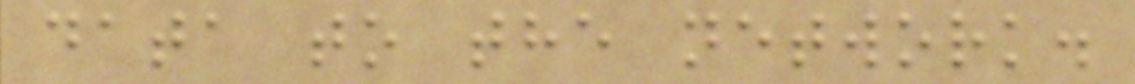data to the network.
